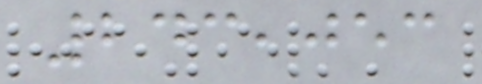243,053
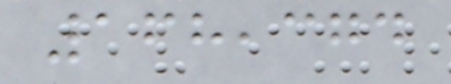168,374
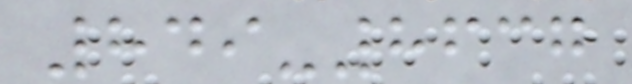849-8637
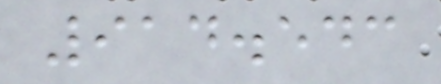914.543
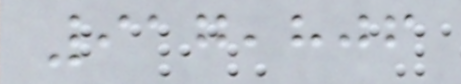917,806
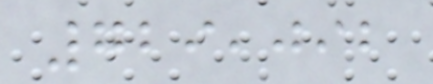729,092
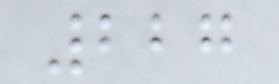227
